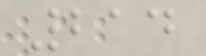214
